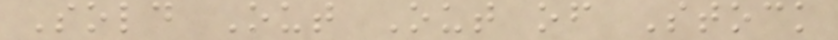Sold Out Out of Stock
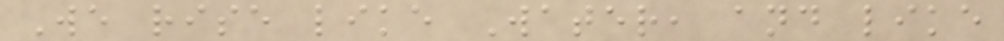We rise like Water, and like
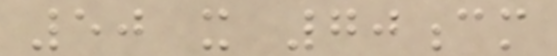50 x 70cm
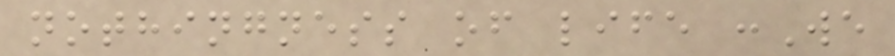nothingness of life :We
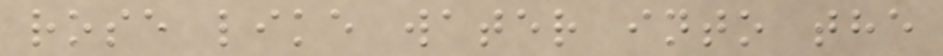rose like water into the
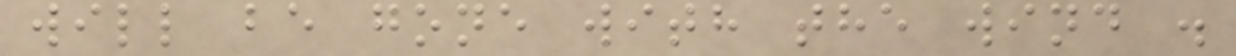will be gone with the wind .
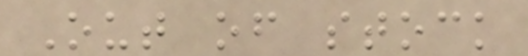Out of stock
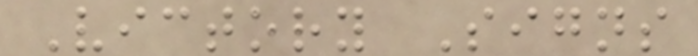Victory Signs
